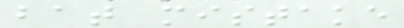bat mistake
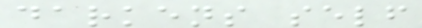darkens self
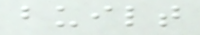built
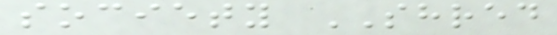society SHRED
